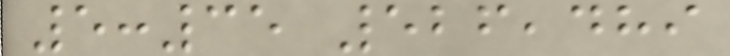5:35 526,489
